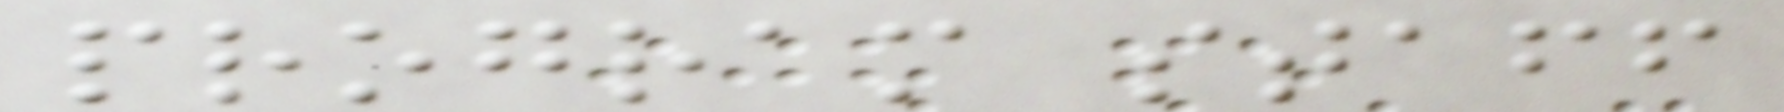program staff
